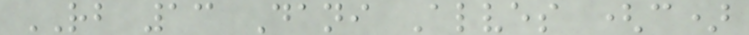RB 13 Dani Alves (c)
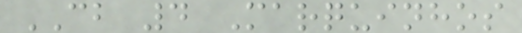CB 4 Marquinhos
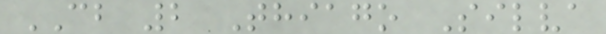CB 2 Thiago Silva
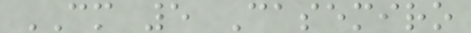CM 5 Casemiro
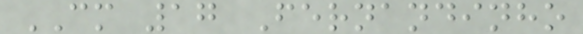CM 17 Fernandinho
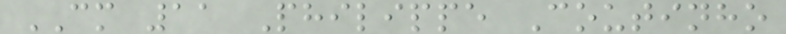CM 11 Philippe Coutinho
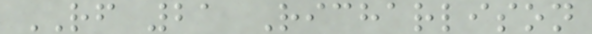RF 21 Richarlison
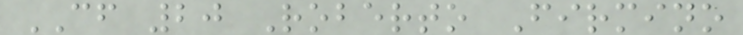CF 20 Roberto Firmino
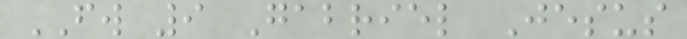FW 9 Gabriel Jesus
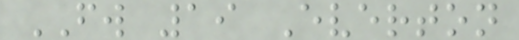FW 19 Everton
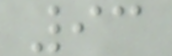93
